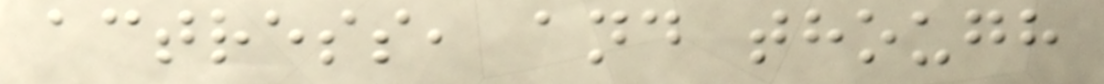actress, and though
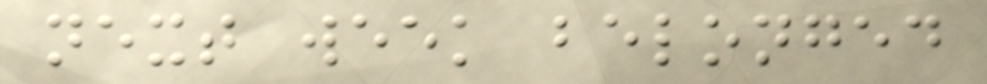next week belonged
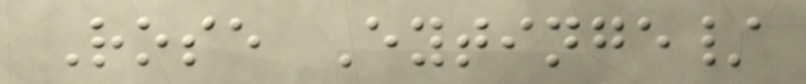Rose Eytinge/
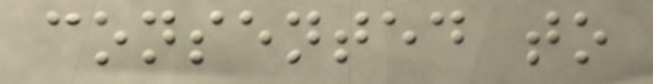consented to
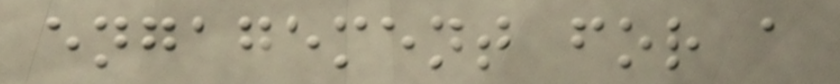engagement for a
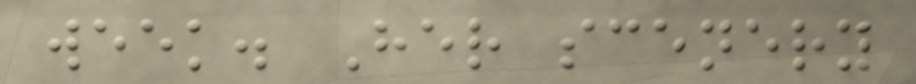week. Her scenery
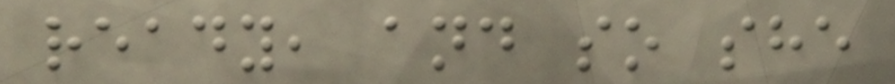ready, and so she
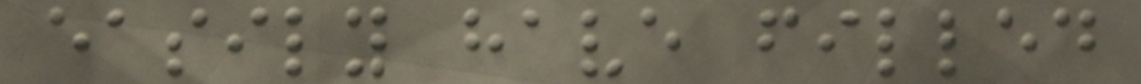easily have filled
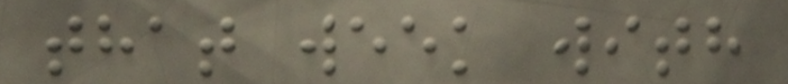that week with
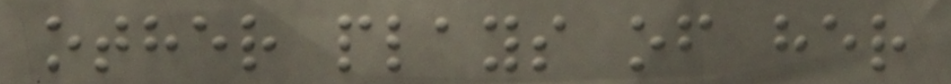other plays of her
